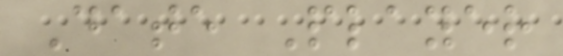Date Player
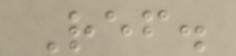Ref.
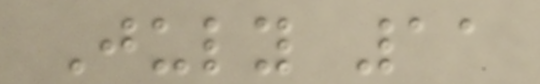July 11
